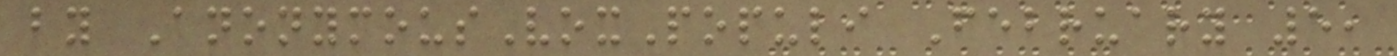by AnonymousVoxPopuli February 5,
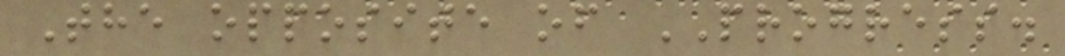The opposite of PROGRESS.
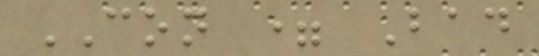CON = Bad
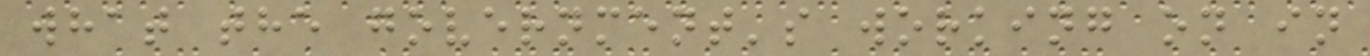what the government's working on in
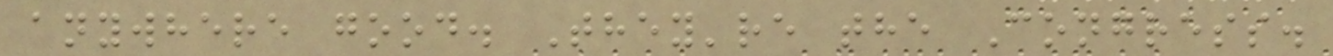anywhere good. They're the Congress.
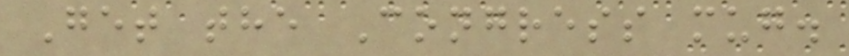Get the Congress mug.
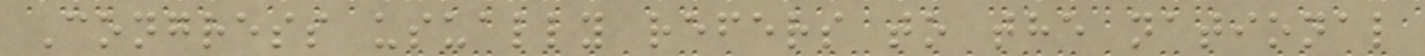Congress usually refers to the national
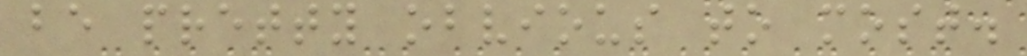be pretty obvious to most.
